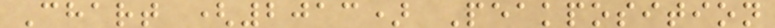Chart (2013) Peakposition
